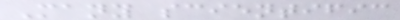Many scientific
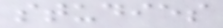studies
